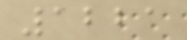1221
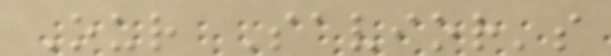Our Savior's
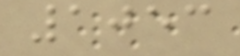1053
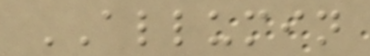ALLUMIN
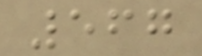567
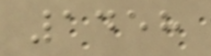1458
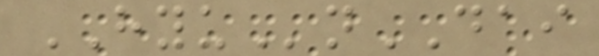HYUnDAI
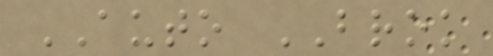AUTO BROK
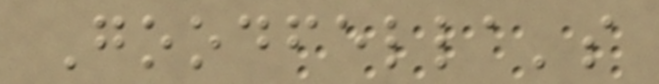Goodfella's
